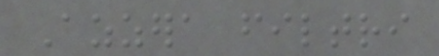Azzera filtri
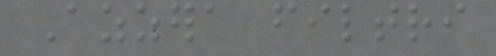Azzera filtri
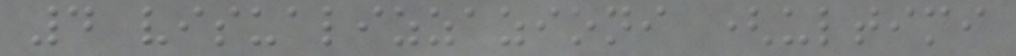4 visualizzazioni (ultimi
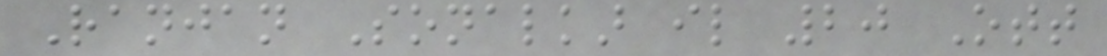Ranjan Sonalkar il 20 Ott
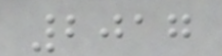2017
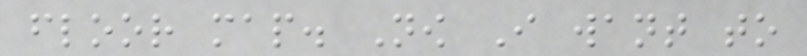floor map. Now I want to
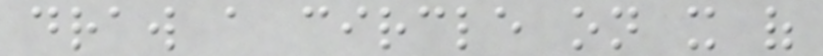draw a circle on it of
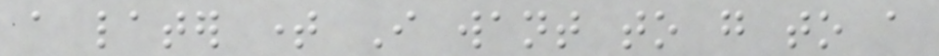a later time I want to go to a
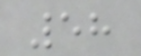58
